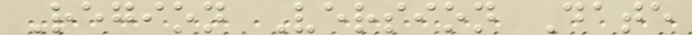Region Version Date
